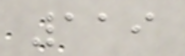119
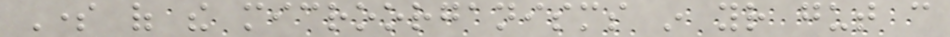Some of the microorganisms in your gut can
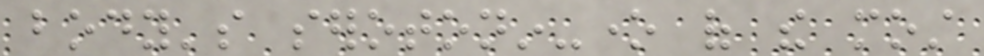body's serotonin-one of the most
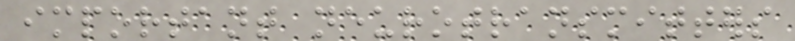important neurotransmitters
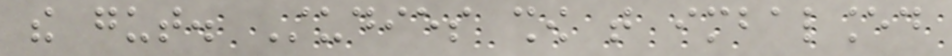the gut. Studies show that imbalanced
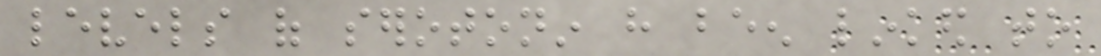levels of serotonin have been linked to
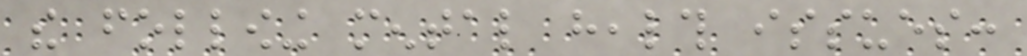the following mental health issues:
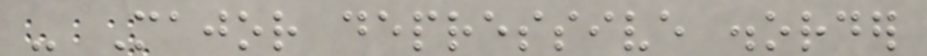- Major depressive disorder
